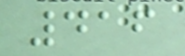416
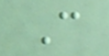C
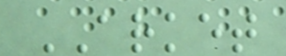ARKET
